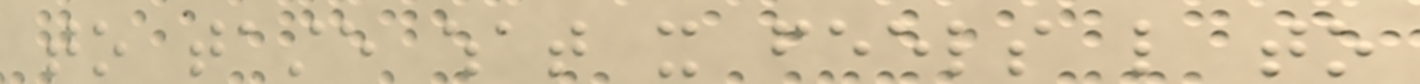to taste what it feels like to
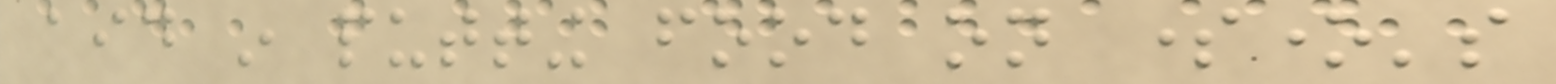aid in putting food on someone's
